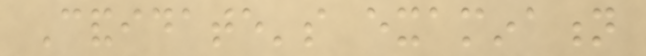Candidate's examination
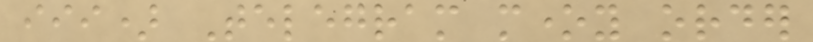iii) Telegram money order
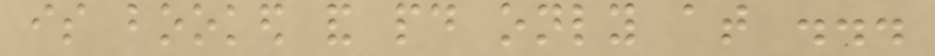is booked and paid only at ...
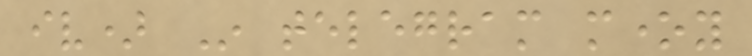iv) In telegram money
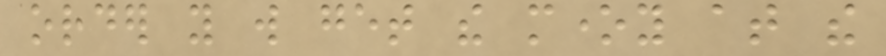order you will get the money at the
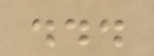...
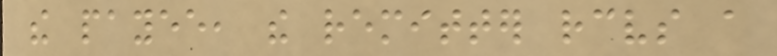the payee, the remitter receives a
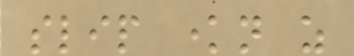slip known as
